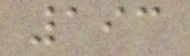193
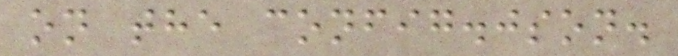on the config.json.
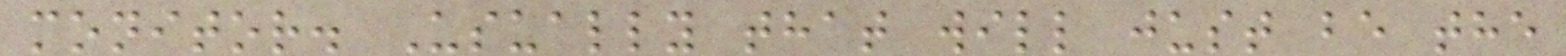monitor. Usually that will just be the
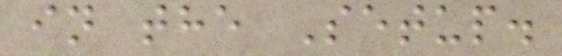in the Setup.
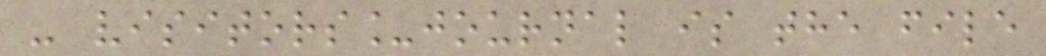- visitors_journal is the file
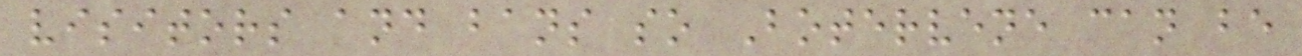visitors and bans so Botervene can be
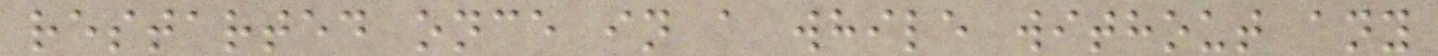restarted once in a while without any
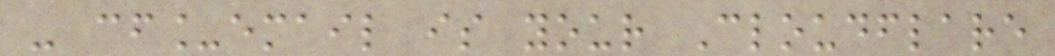- cf_email is your Cloudflare
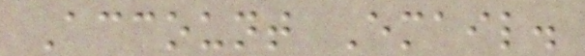Account Email.
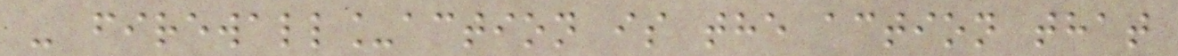- firewall_action is the action that
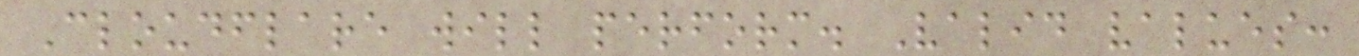Cloudflare will perform. Valid values:
